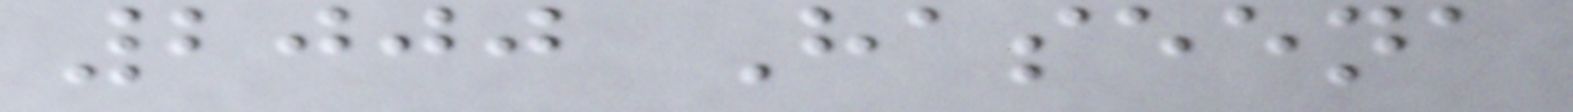2000 Haseena
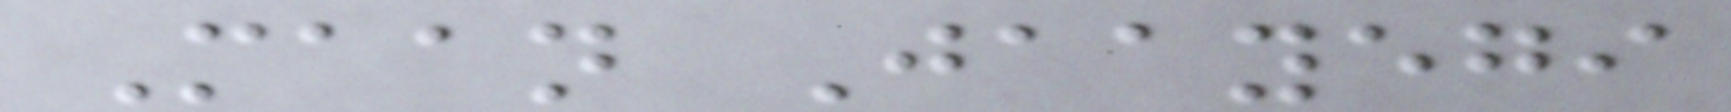Maan Jaayegi
